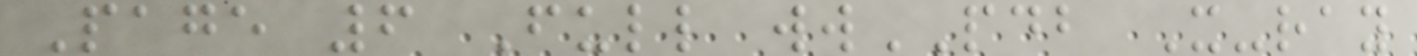Page 6 Full wwPDB X-ray
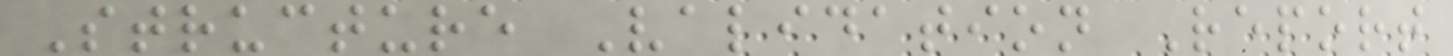Structure Validation Report
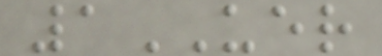1UER
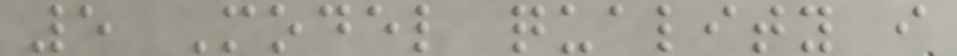5 Model quality i
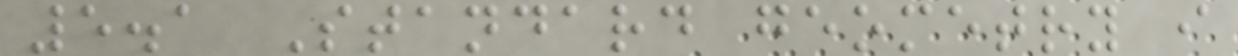5.1 Standard geometry i
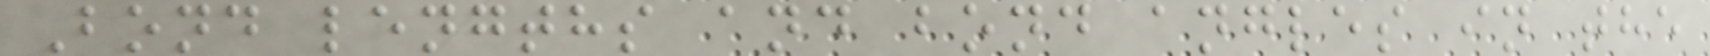Bond lengths and bond angles in the
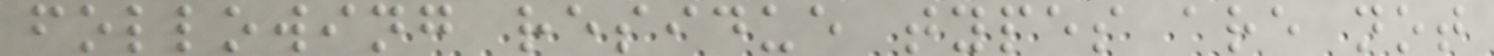following residue types are not
